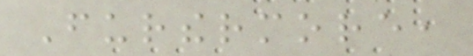Furthermore,
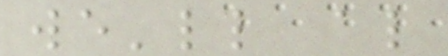we'll also
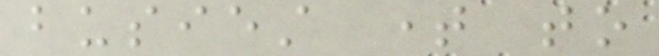busiest time to
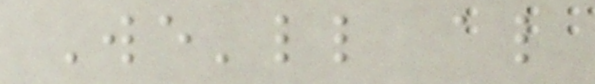We'll also
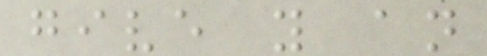give you an
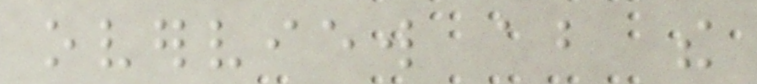overview about the
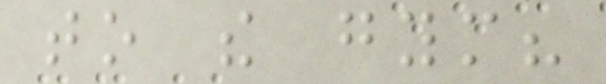to the gym?
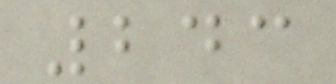243
